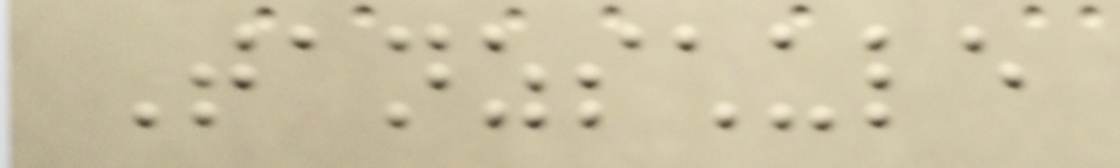Tanzschule
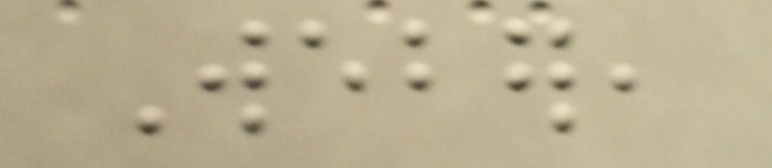Weber,
